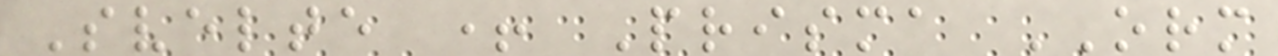Svelte + Prisma ORM
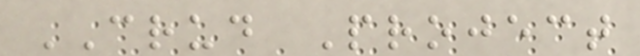CRUD Project
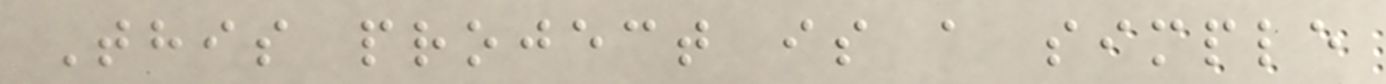This project is a simple
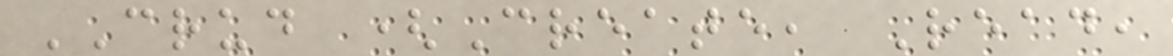CRUD (Create, Read,
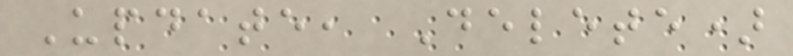Update, Delete)
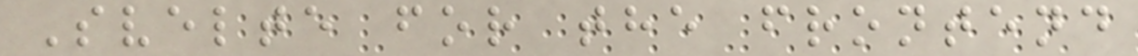Svelte for the frontend
